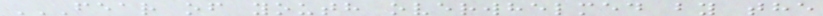FEAR OF YOUTH OVERWHELMED BY THE
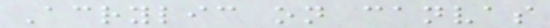Acrylic on canvas
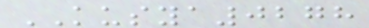KUSYA0278
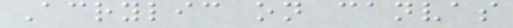Acrylic on canvas
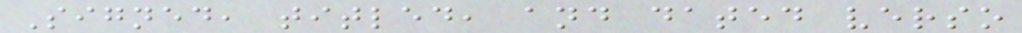Signed, titled, and dated verso
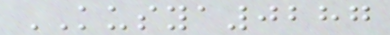KUSYA0287
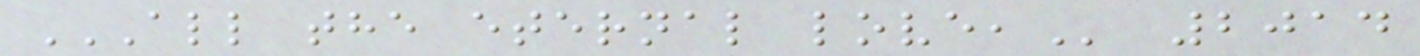ALL THE ETERNAL LOVE, 2014
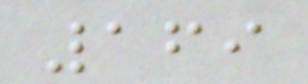169
